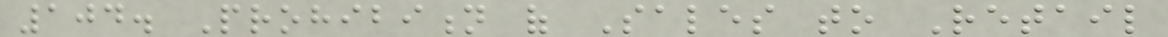104. Prohibition of Sales to Retail
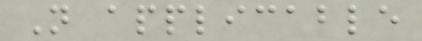Not applicable
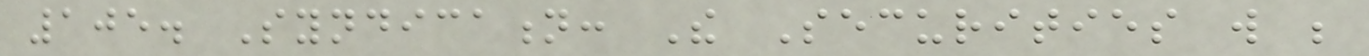105. Syndication: The Securities will be
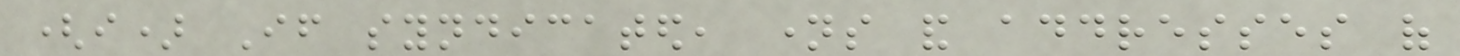(i) If syndicated, names and addresses of
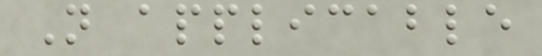Not applicable
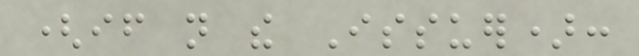(if not the Issuer):
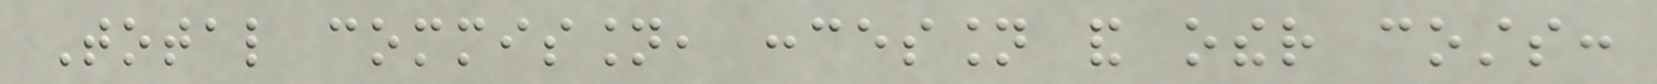Total commission, concession and other costs:
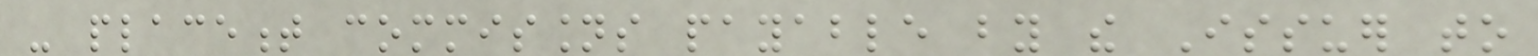- placement commissions payable by the Issuer to
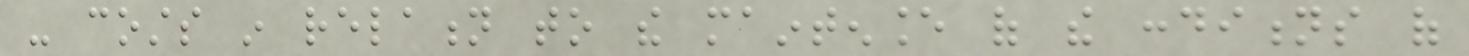- costs in relation to the maintenance of the conditions of
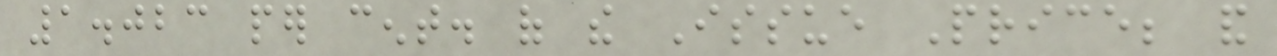1.023 per cent. of the Issue Price; and
